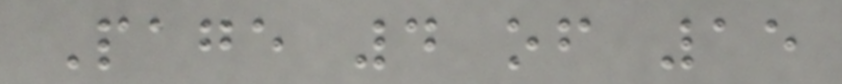Page 4 of 15
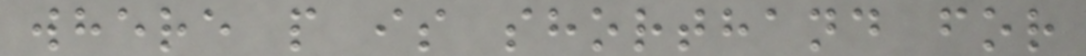where p is shorthand for
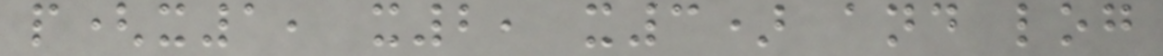p(x1, x2, x3) and log
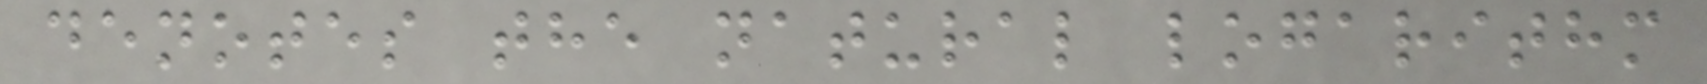denotes the natural logarithm
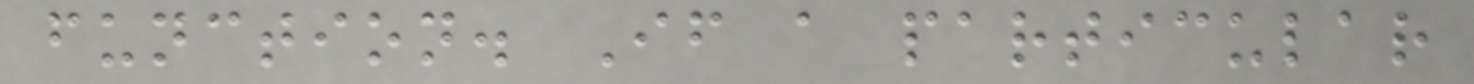function. If a particular
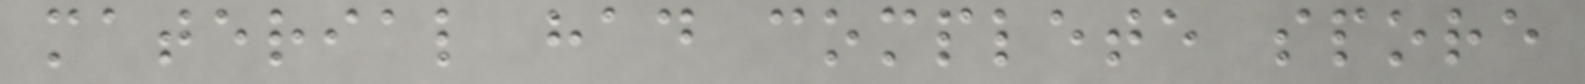material had complete spore
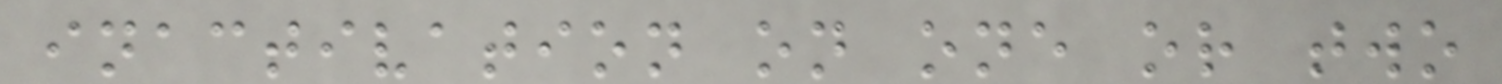inactivation on one or two
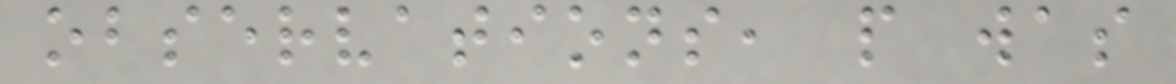observations, p was
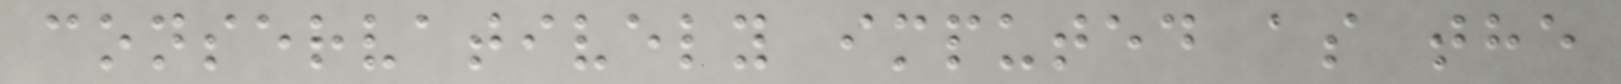conservatively imputed as the
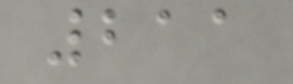211
